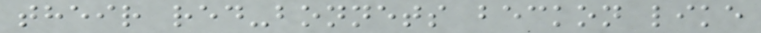their red-bonnets beckon like
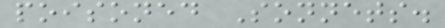poisoned Sonnets.
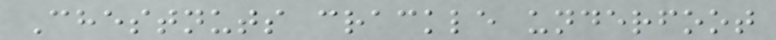Chestnuts crackle underfoot
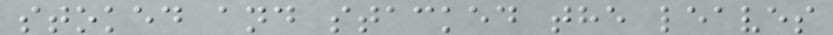stoked and stacked the leaves
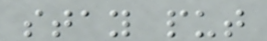stay put
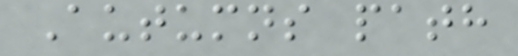Autumns path
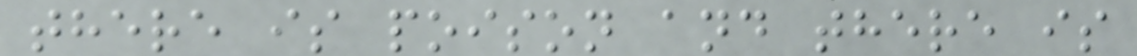there is poison and there is
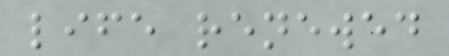life renewed
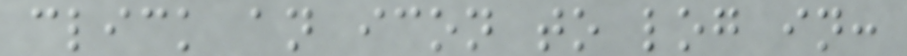click an icon to log in:
